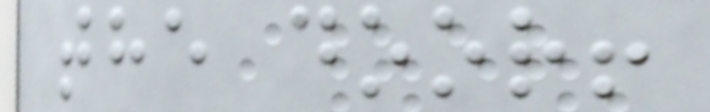the door!
